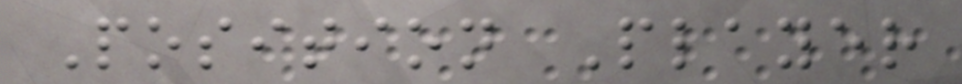Position Player
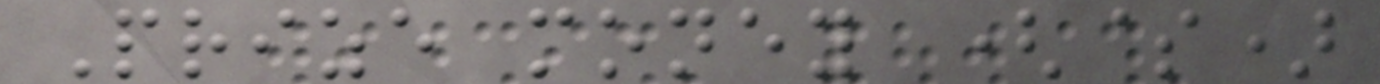Prize money ($)
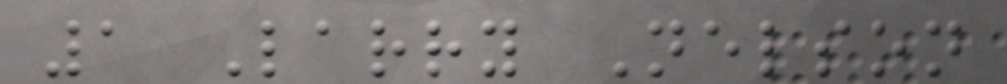1 Larry Nelson
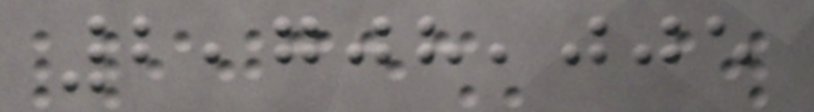2,708,005
